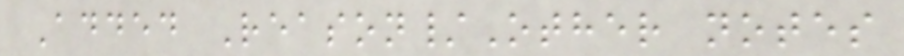Added Reason/Other notes
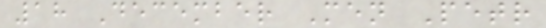18 December Men Petr
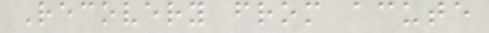Recovery from acute
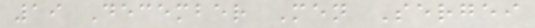19 December Men Sergei
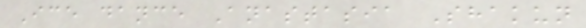Ice dance Anastasia Shakun
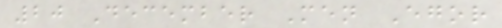20 December Men Egor
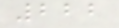222
